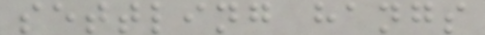settling hangs
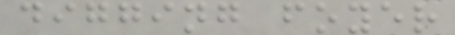digging foyer
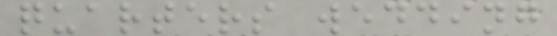quarters wedding
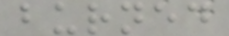burned
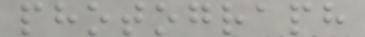photograph
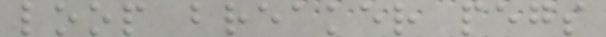loop breaker pegs
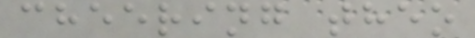cheering theo
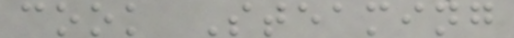cook Steaming
